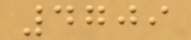4709
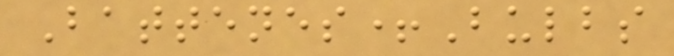Battenes+Bulbs
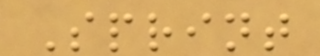Sprint
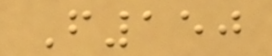F150
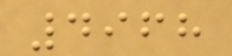4968
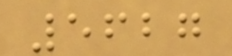5627
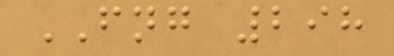FNG 298
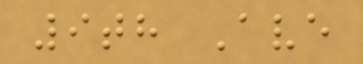9th Ave
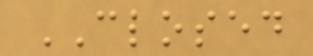CLOSED
